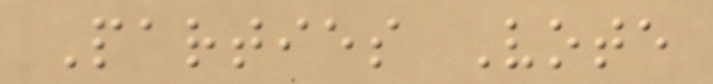Parties Vote
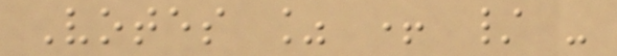Votes % + / -
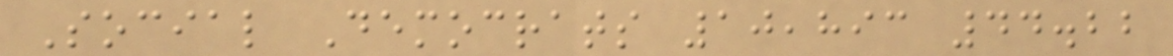Social Democrats 10,893 44.22
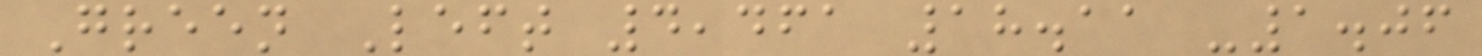Green Left 4,461 18.11 -1.06
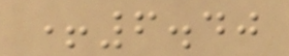+6.40
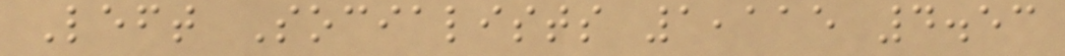Left Socialists 1,115 4.53
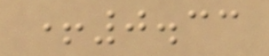+0.33
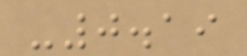-0.19
